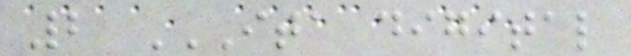2 ITA DIGITAL
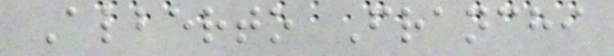Alberto Franchi
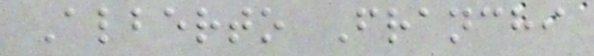Alberto Franchi
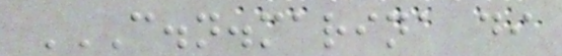C.N.MARINA DI
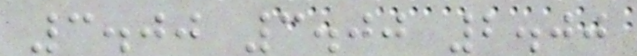3.00 3.00 2.00
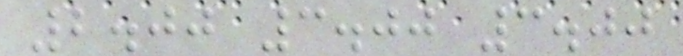2.00 3.00 3.00
